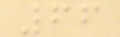66
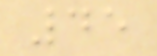45
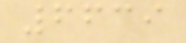6639
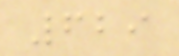629
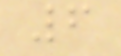6
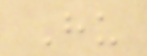Hu
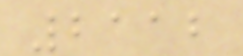2112
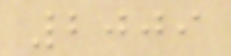2009
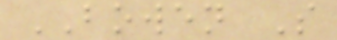BOWEN S
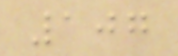107
